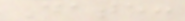Date:
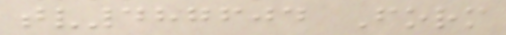tv487604 Form
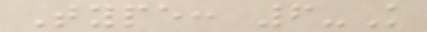Type: 6-K
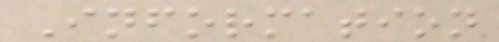Information
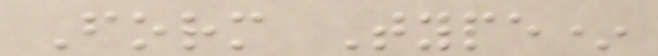Form Type*
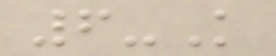6-K
